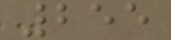255
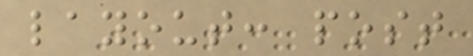layout: post
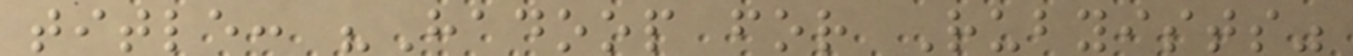title: "Hadoop for Rubyists"
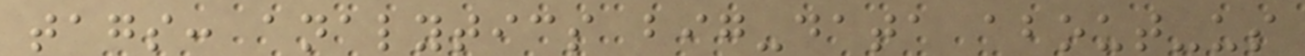tags: analytics big-data about-us
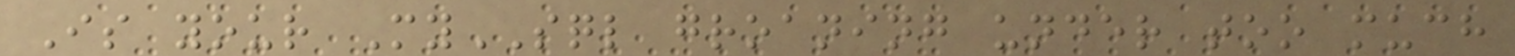Is your MySQL groaning under too much
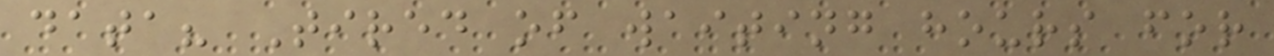data? Tired of waiting hours for
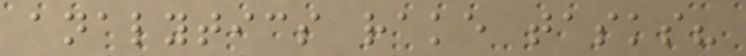analytics rake tasks?
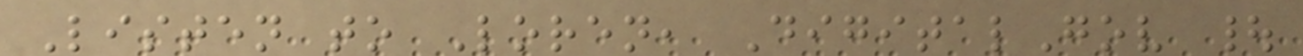Listen to Loren, DigitalGov |
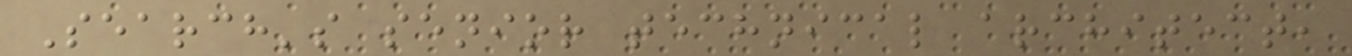Search's senior technical architect,
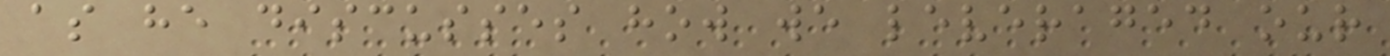as he discusses how we leveraged our
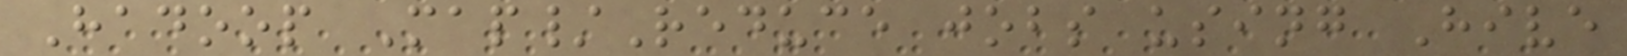Hadoop Map/Reduce jobs using Hive
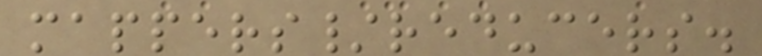mappers/reducers.
